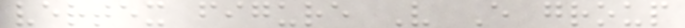vertex figure V E group
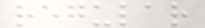regular
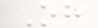Oh
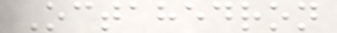Octahedron
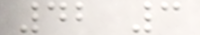42 3
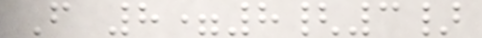F 8=8{3}
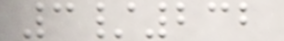3/232
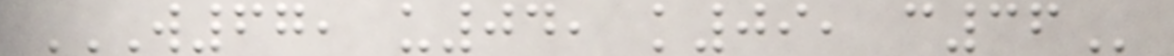W67, U04, K09, C36
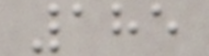185
